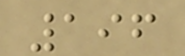196
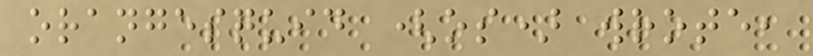orangesquid (os) wrote,
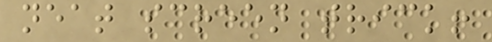neat screen trick!
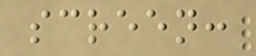screen:
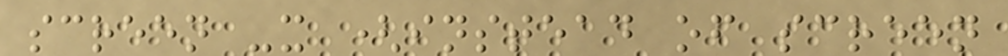screen -x (instead of screen
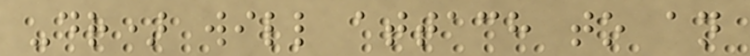-dr) will attach to an
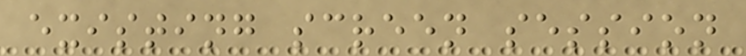existing screen session
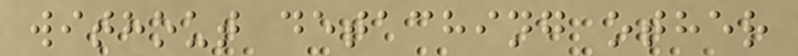without detaching other
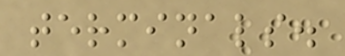terminals.
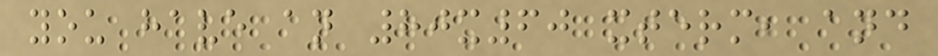you have an 80x60 xterm, and
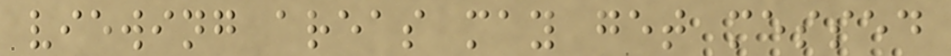viewing areas may get messed
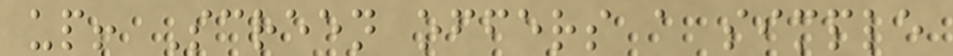up! Screen offers a simple
